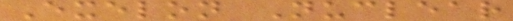Exelon Nuclear
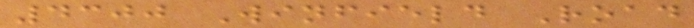4300 Winfield Road
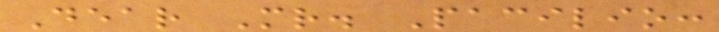Dear Mr. Pacilio:
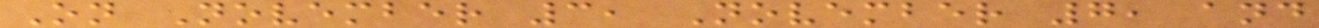On November 3, November 7, and
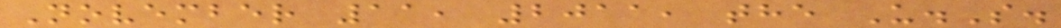November 11, 2011, the U.S.
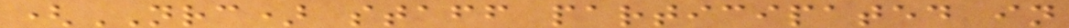(NRC) staff participated in
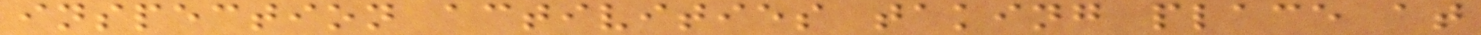inspection activities taking place at
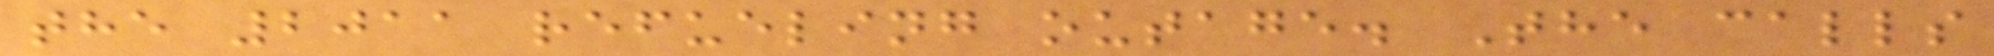the 2011 refueling outage. The calls
